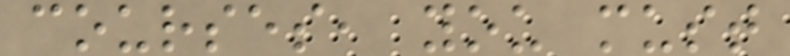courses, you must
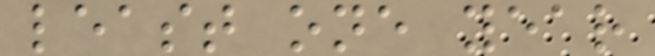least one year
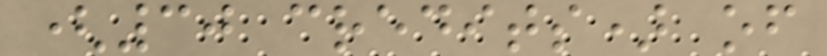(30 credits) of
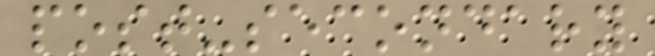post-secondary
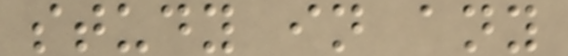study in any
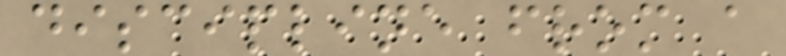discipline from a
